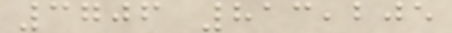3706 813,205
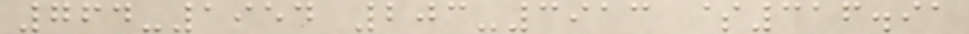764-1954 203-3913 $316.91
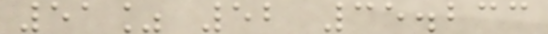51% 52 35.233
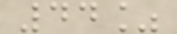44%
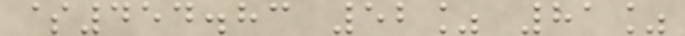$454.83 52% 81%
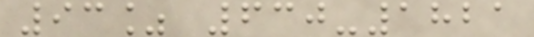93% 630-1821
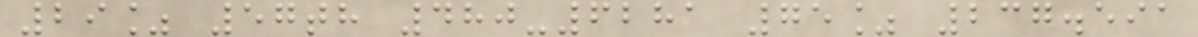29% 57th 480-6281 75% 237.591
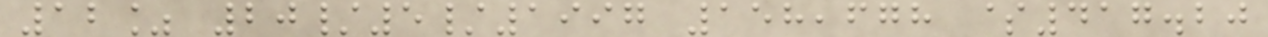12% 20/5/1997 158,678 $417.20
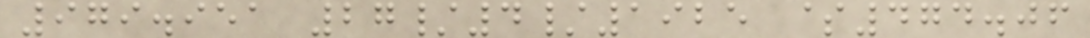979.951 27/4/1925 $474.06
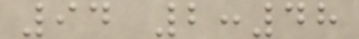94 2:48
